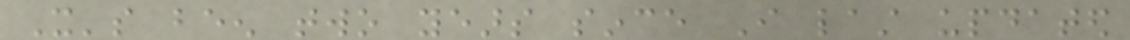It's been two years since I last updated
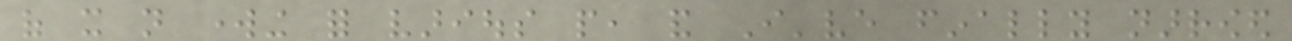of it not working for various people, and I've finally narrowed
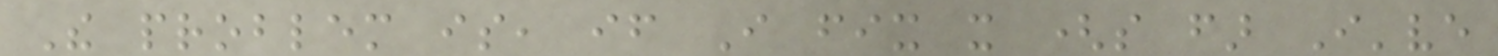The problem is, if I fix it (so far I've
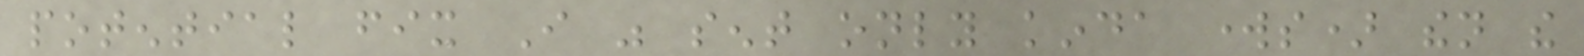potential fix I was sent only kinda works) then the
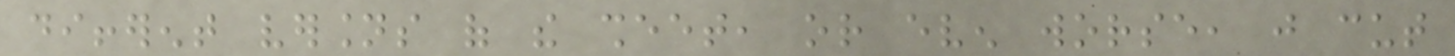different versions of the sheet, or even worse, just cut
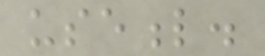useful.
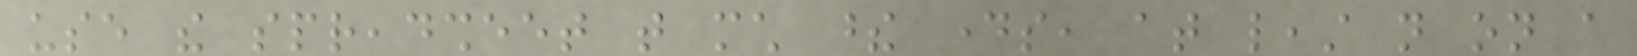use the spreadsheet that much these days, at least not on a
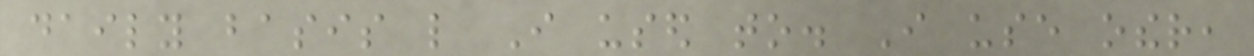daily basis like I used to. I use other,
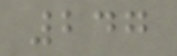247
